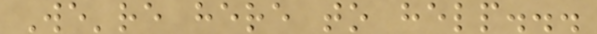We're here to help...
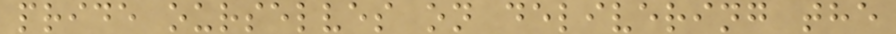pride ourselves on delivering the
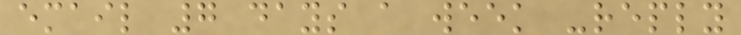email 7 days a week -reply
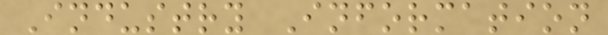Industry Information
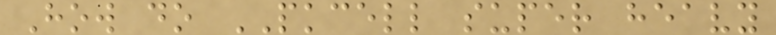How do PKCELL super heavy
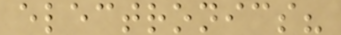electronics?
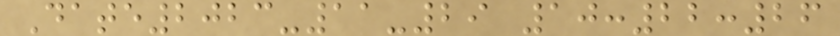Date2023-11-29 10:22:26
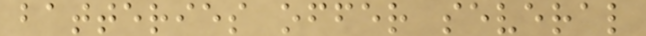batteries offer several
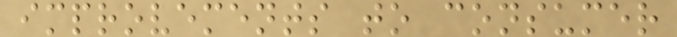improvements to consumer
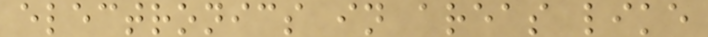electronics in areas like
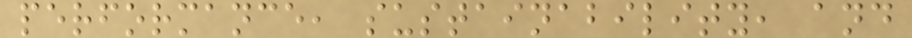performance, sustainability, and
